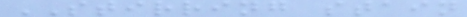STIRRING stain
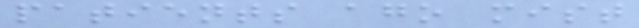patients ago mist
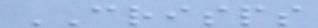CRISPS
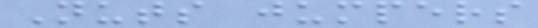Nuts jumpers
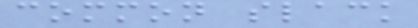common slack
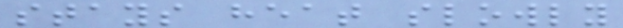stays heat slowly
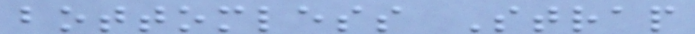bottomless Strap
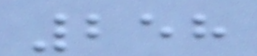258
